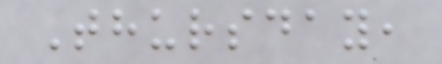Thursday,
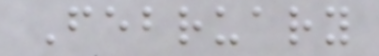February
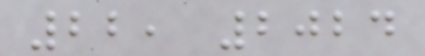22, 2024
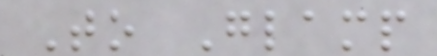To Glamp
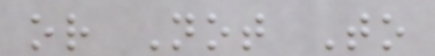or Not To
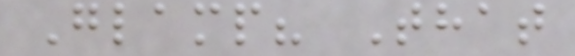Glamp? That
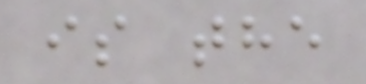is the
